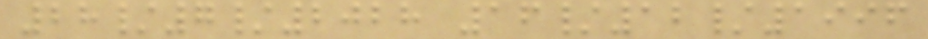28/7/2028 16/12/1996
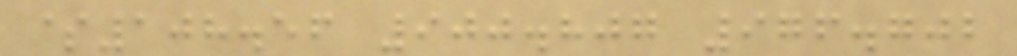$108.56 900.807 976.702
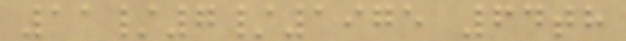11/7/1975 64th
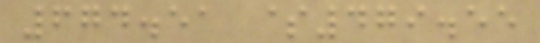674.51 $479.55
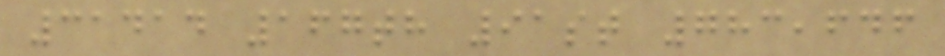31414 167th 91st 783,646
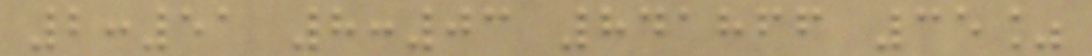2:51 8:03 841866 35%
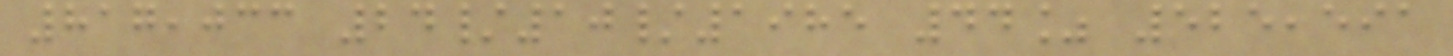817,033 24/10/1985 44% 525,591
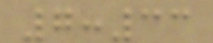7:33
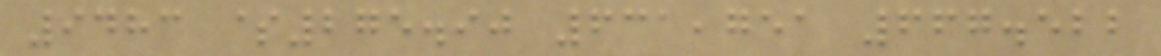9483 $275.90 631,751 667.522
